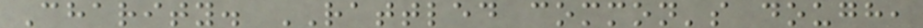Charity. RATTLED common's dough,
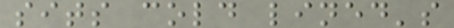sits cold lined's
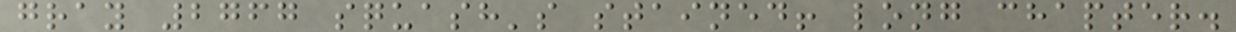gray 2767 squash's stained! long chapter.
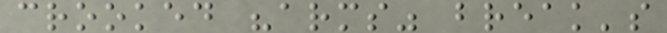crooked "arms" break's
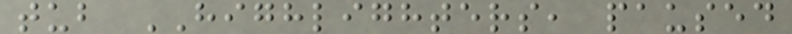tub HIGHLIGHTERS, paused
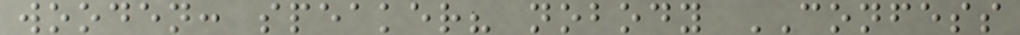wooden: speaker? nobody CONFESS
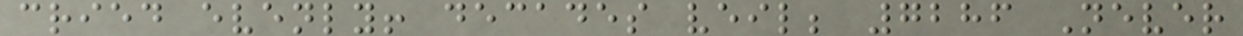cried evenly! decades veil; 7286 Never
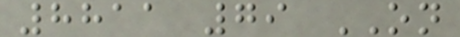8811 79 ON
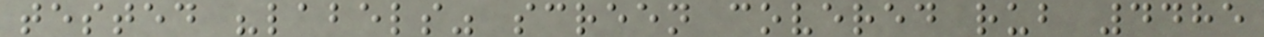tested "labels" screen covered rub 4485
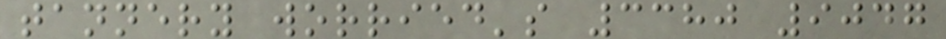tannery worried's 3380 9047
